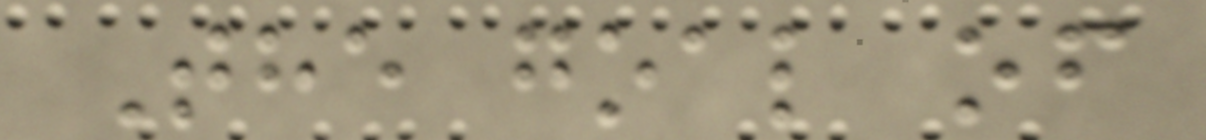The goal of
